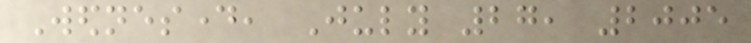Wednesday, July 27, 2005
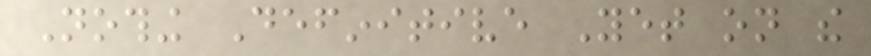Nothing Definitive Yet on the
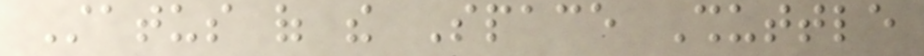Status of the Space Shuttle
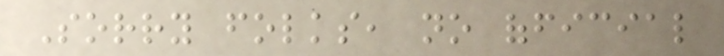Sorry folks, no official
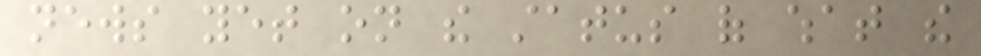news yet on the status of what the
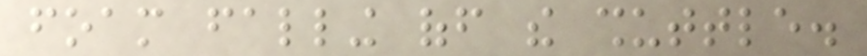foam falling off the shuttle.
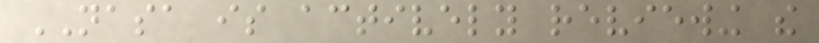NASA is actively reviewing the
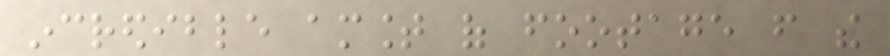incredible amount of footage from the
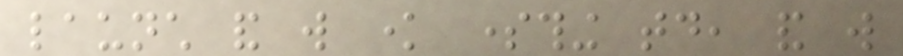launch and will know something today, and will
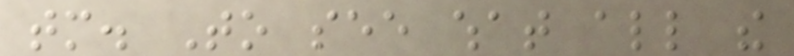tomorrow. To see what all the
